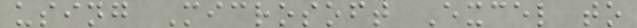using Microsoft Excel to
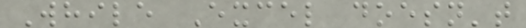While Excel doesn't
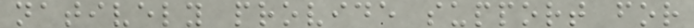natively provide support for
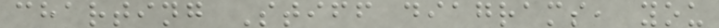charting Stiff diagrams, you
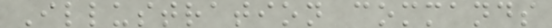Illustration commands
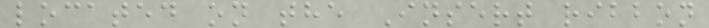located on the Insert ribbon
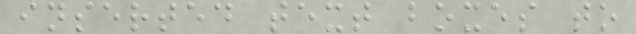inserted text boxes to
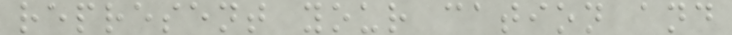represent your cation and
